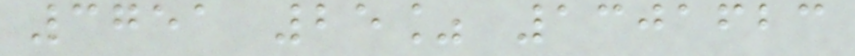3751 25% 1301623
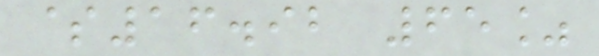$16.92 65%
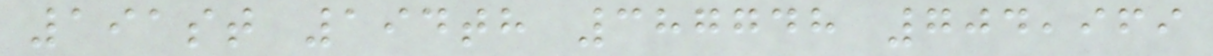191st 194th 387748 704,969
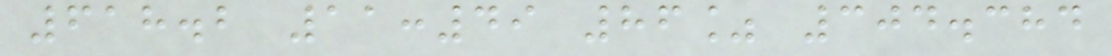618.2 11:49 86% 304.384
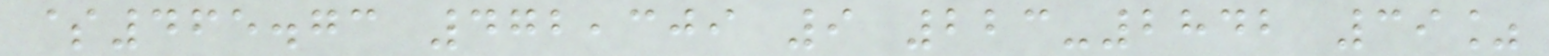$465.73 472,309 9 223-2842 39%
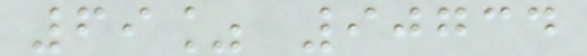69% 90734
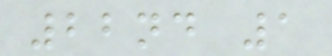22nd 1
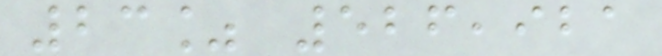23% 526,921
